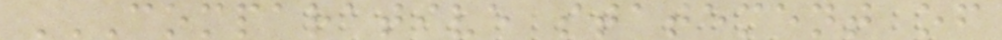COMPARATIVE STATEMENT OF
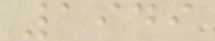1949
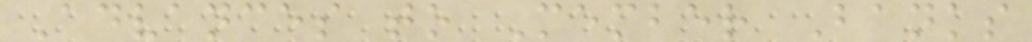Advances to Member Banks
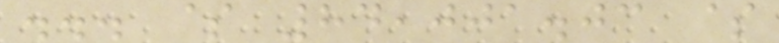... $ 84,001.03 $
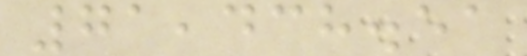71,438.51
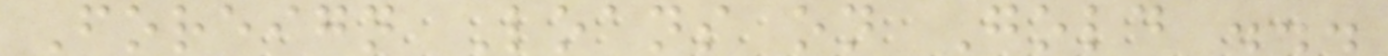Foreign Loans on Gold ...
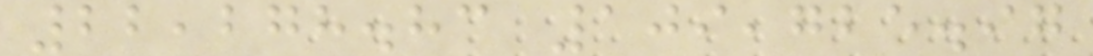22,278.83 109,725.97
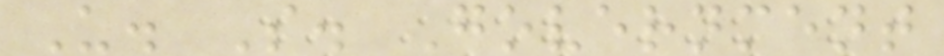U. S. Government
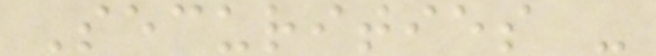Securities -
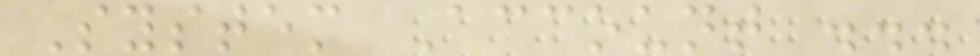System Account ...
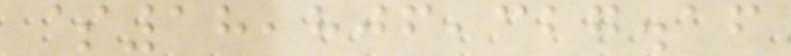$18,806,327.16
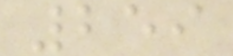259
